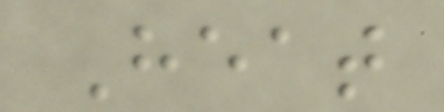Heat
